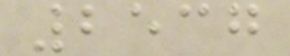2537
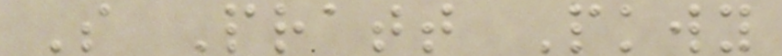S Pratt Pkwy
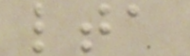lta
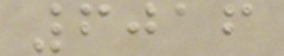6016
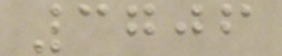3706
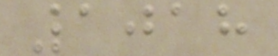1018
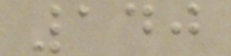140
